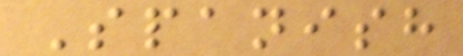Spanish
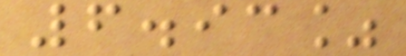6.93%
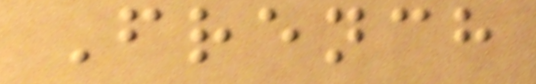French
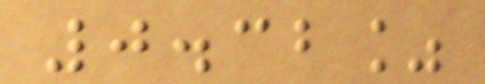0.32%
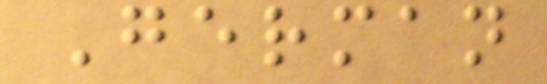German
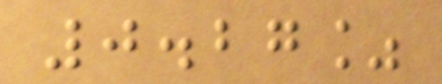0.27%
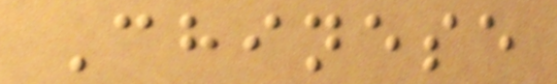Chinese
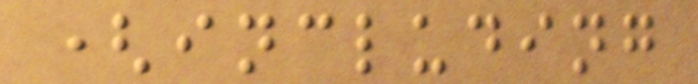(including
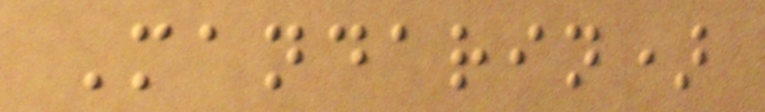Mandarin)
